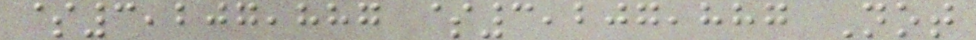$3,207,887 $3,207,887 Not
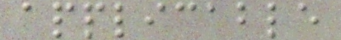applicable
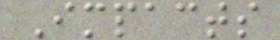Impacts
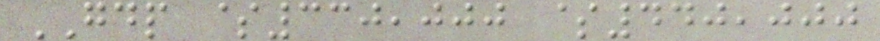GDP $330,000 $440,000
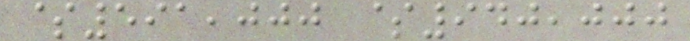$591,000 $940,000
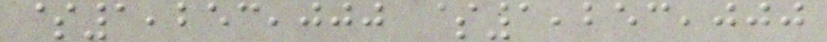$1,253,000 $1,253,000
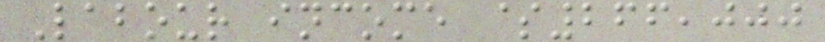Labour income $266,000
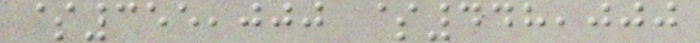$355,000 $448,000
